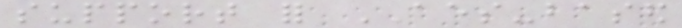support for AES-based
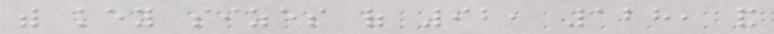with key sizes of 92, 128, and
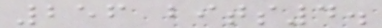256 bits4.
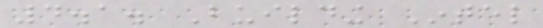4.1. Building Intel
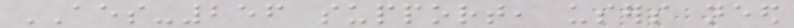AES-256 support, users need
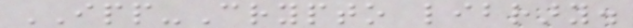IPP-Crypto library.
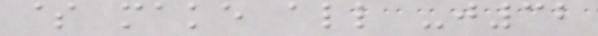$ make all -j32
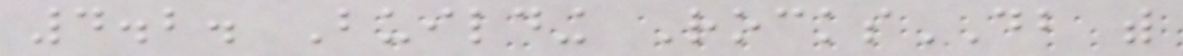4.2. Building RocksDB with
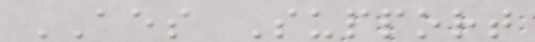AES Support
